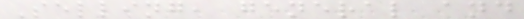Selling, general and
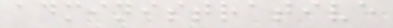administrative
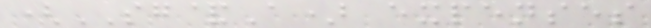(SG&A) expenses
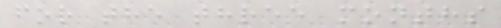for the three months
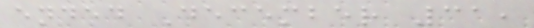ended December 31,
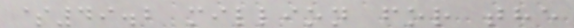$49.2 million for the
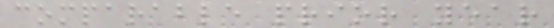comparable prior year
